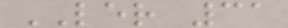LER 31
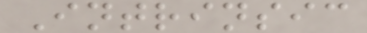Intrinsic
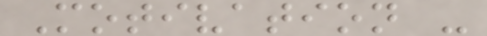Motivation -
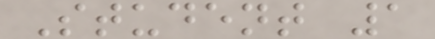Student 1
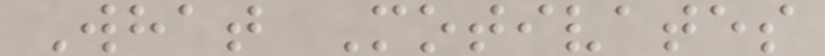What Motivates
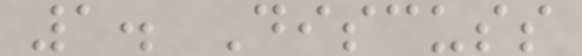1. Discuss
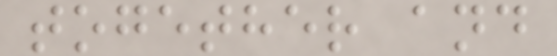together and
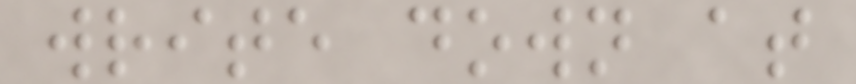write down at
